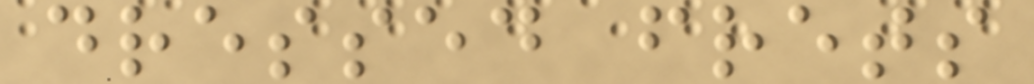dressed frets
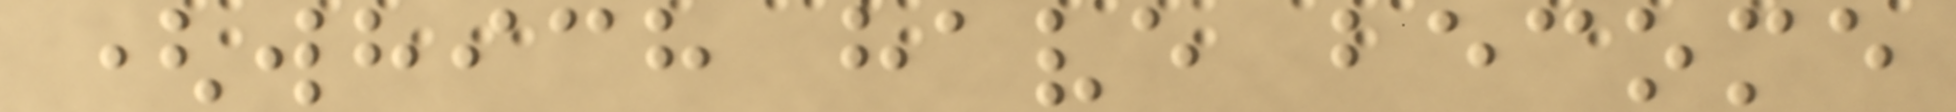(which have become
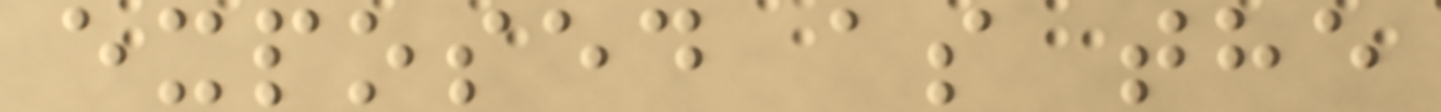exposed as the
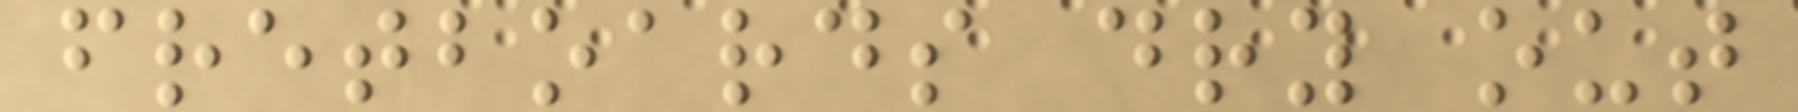fretboards dry out
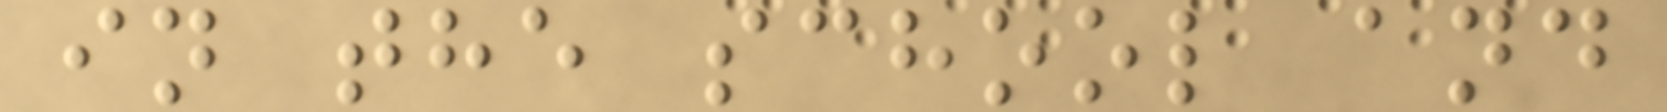in the school and
